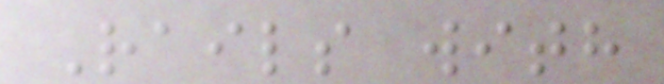Rails with
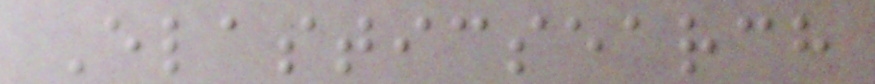Elasticsearch
